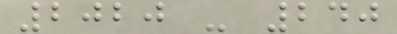2020 - 240
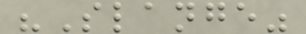"Slange"
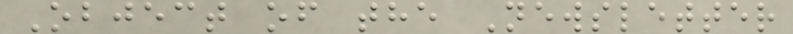Object of the Newsletter
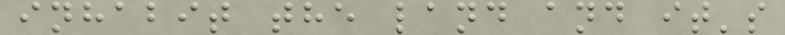inhabit the land and it's
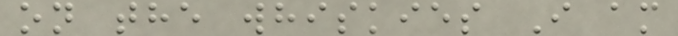on the whiskies I am
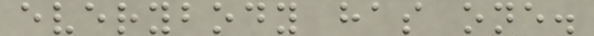everybody has one.
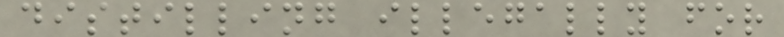distilling illegally for
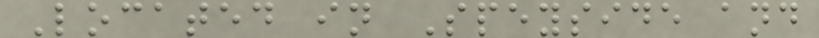Located in Speyside and
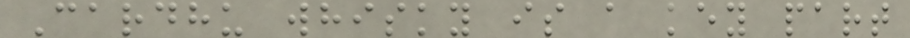Cardhu whisky is a key part
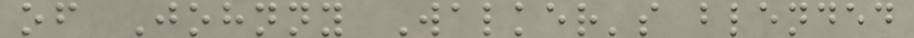of Johnny Walker's blended
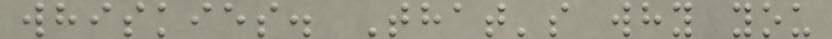whiskies. That's why you
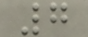7
